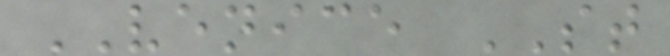VENICE ST
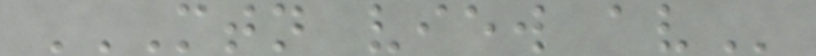MTN VIEW AV
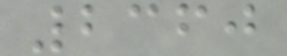2360
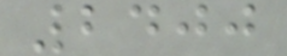2400
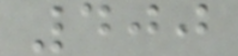400
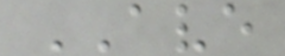AVE
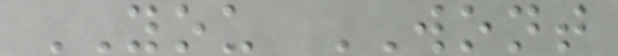YOU WONT
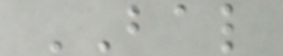BAL
